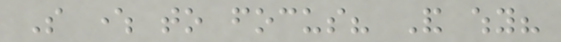So where to focus? And why?
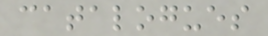catalogues
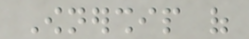Ownership of
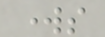works
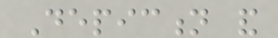Depiction and
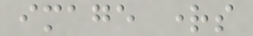image rights
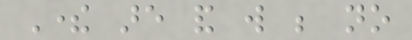There are and will be no
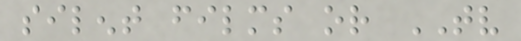silent films or TV
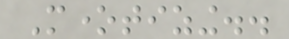Monetizing..
